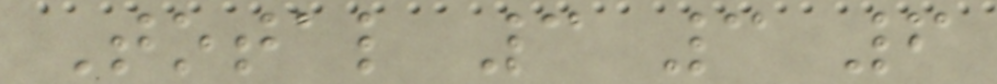Total 3 3 6
